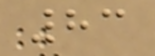83
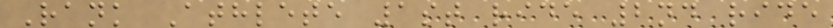Rank Athlete 1st ride 2nd ride
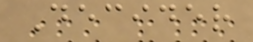Decider
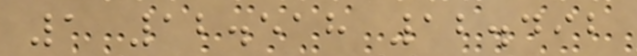1 12.518 12.492
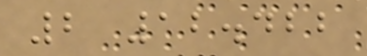2 12.422
